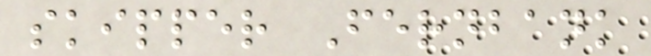skipper Fernbank
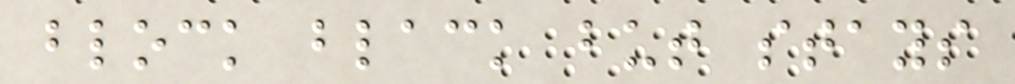block black but stays
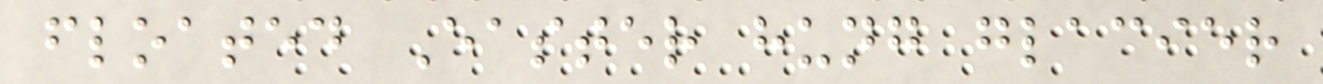floated Easter hung glacier
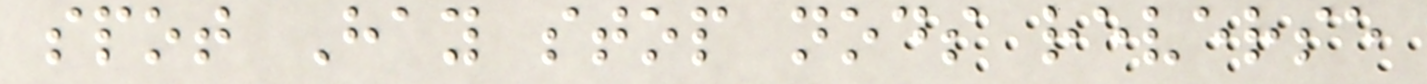spot Hay stop nods reverse
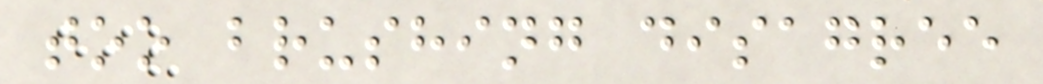too brushing disagree
